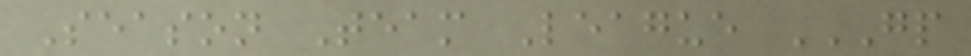Season Team League GP
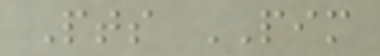Pts PIM
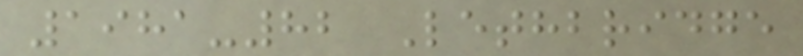1981-82 Lethbridge
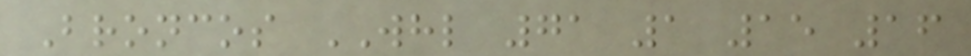Broncos WHL 71 1 15 16
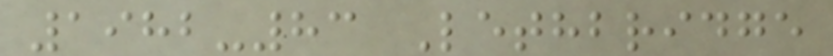1982-83 Lethbridge
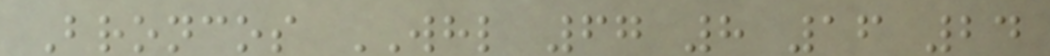Broncos WHL 67 8 16 24
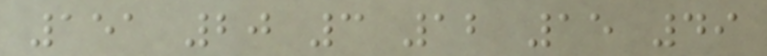151 20 3 12 15 49
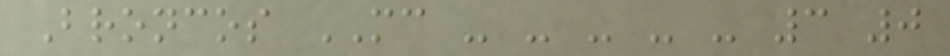Broncos MC - - - - - 3 0
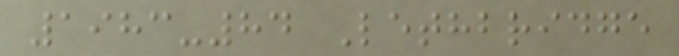1983-84 Lethbridge
